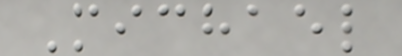Michael
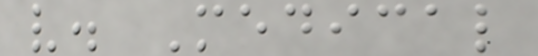v. Medical
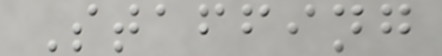Staffing
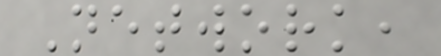Network,
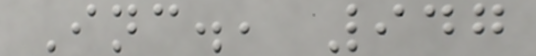Inc., 947
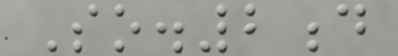So.2d
